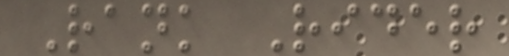Rank Rider
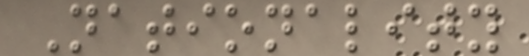Nationality
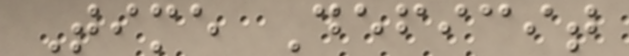Time Deficit
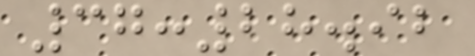37:28.92
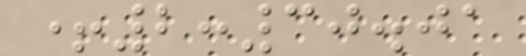+2:30.01
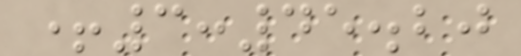+3:45.20
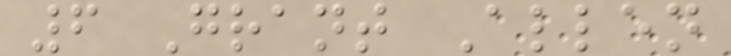6 Grant Allen
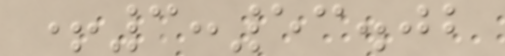+3:53.02
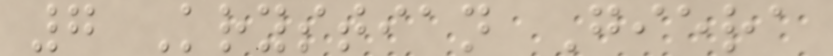7 Krystian Giera
